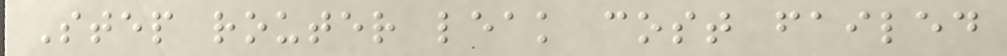Step router leak cost failed
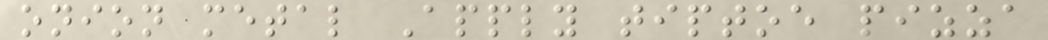onion metal Apply tiptoe pizza
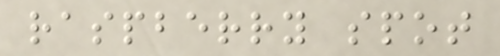raspberry spot
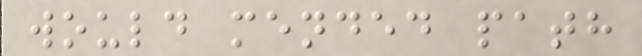would mended path
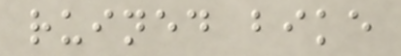ruined bike
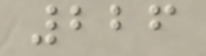226
